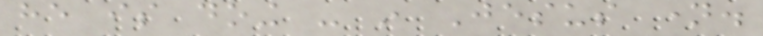he is doing - in Jesus name.
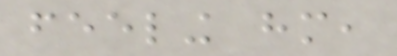feeling him,
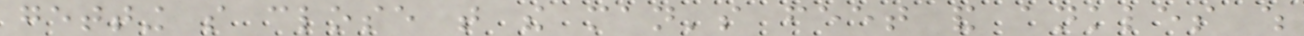getting so close that the man's feet and ankles which
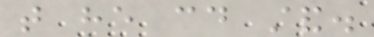that he could stand.
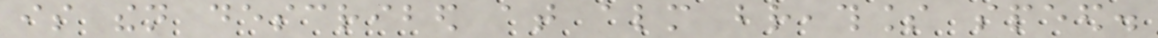is then described at almost breathless speed.
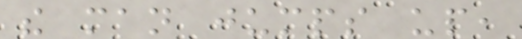the man jumps up,
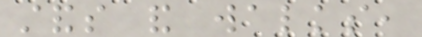stands and walks,
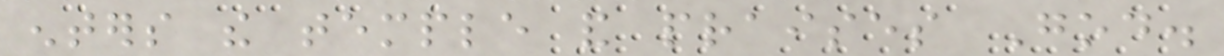enters the temple and praises God.
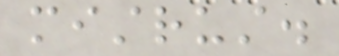mistrust.
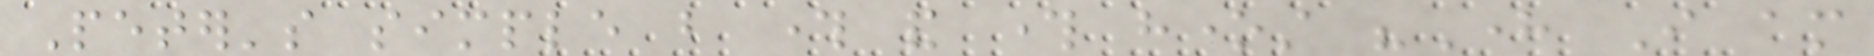Peter's simple but through and through honest "Here I am
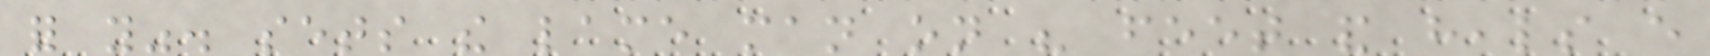for you". sets the lame man on his feet and heals every
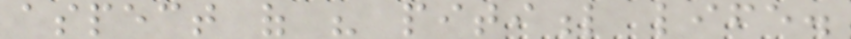aspect of his pitiful life.
